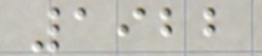1922
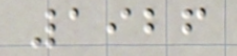1926
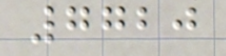7720
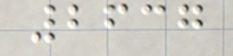2637
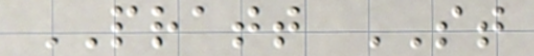PRATT ST
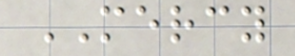MERCY
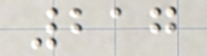217
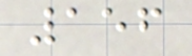156
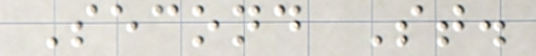Second St.
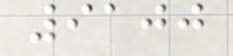9100
